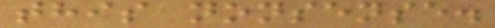this nonsense.
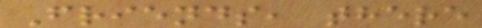Friends, there
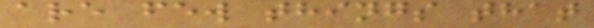are few things that
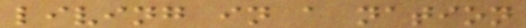living in a nation
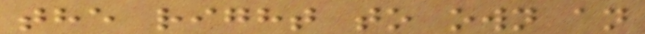the right to own an
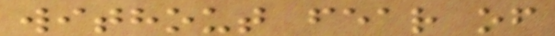without fear of
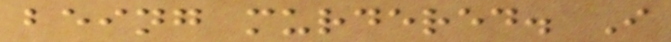being murdered. I
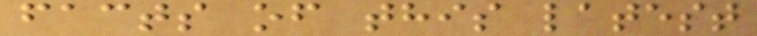facts of this latest
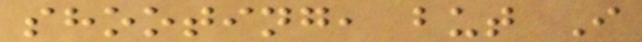shooting, but I
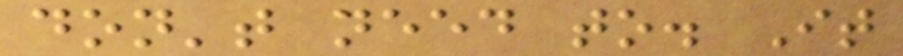don't need to. It
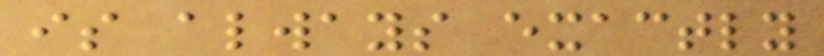is always exactly
